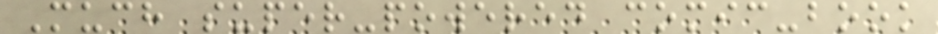Much super-powered comic-book
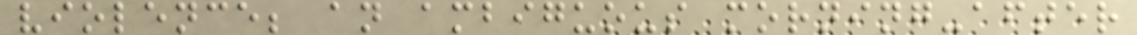violence; an ambiguous morning-after
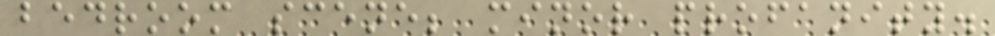bedroom scene; minor profanity.
